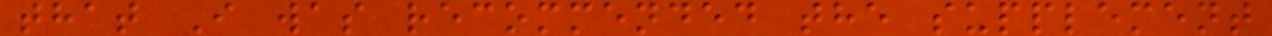that I was recommended the supplement
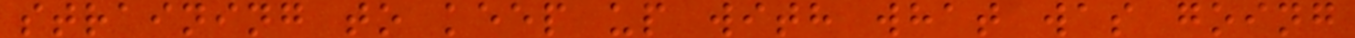straining to keep up with what was going
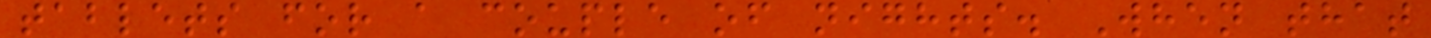tablets for a couple of nights. When that
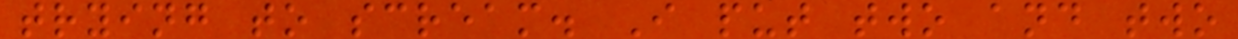trying to scream. I put two and two
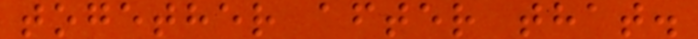together after that.
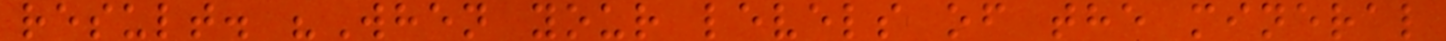result. "When your levels of the mineral
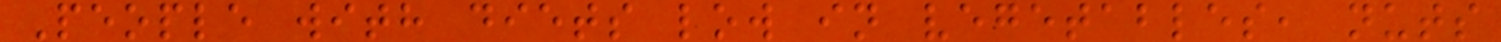People with diets low in vegetables, nuts
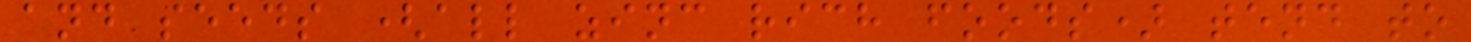and seeds (all zinc rich foods) tend to
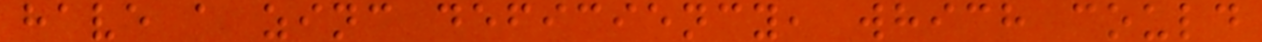have a zinc deficiency, which could
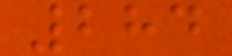284
